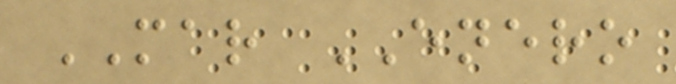MAR ENERO
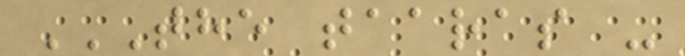THE TAARAS -
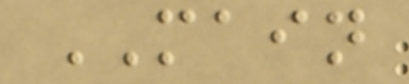MAIN
